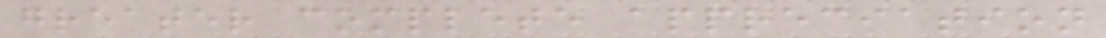greater complete appreciation
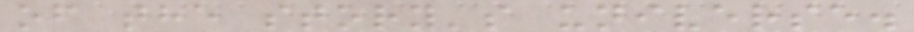of the story's universe.
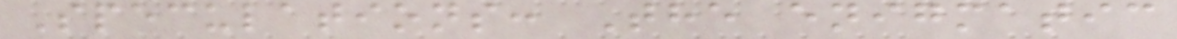Speculations: The enigmatic
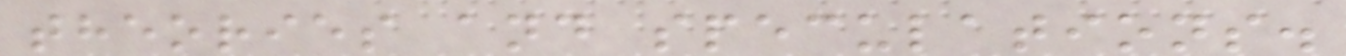theories and speculations.
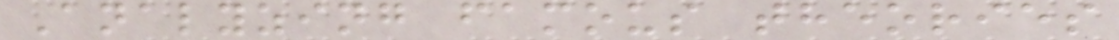Analyzing famous theories
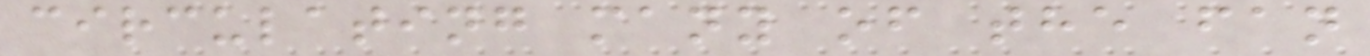circulating many of the fan
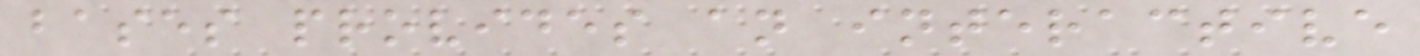bases provides an interactive
